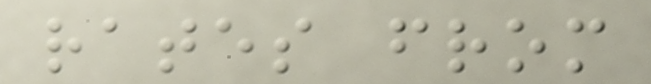rates from
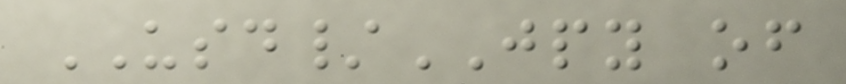USD/JPY of
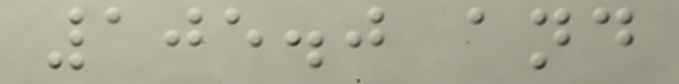105.0 and
